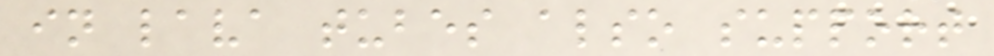in lava tubes also support
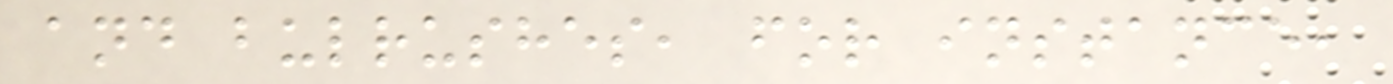and bulrushes, for instance,
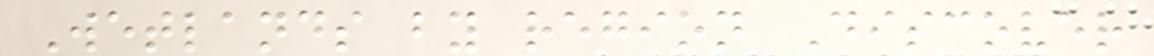Wetlands by region Discover
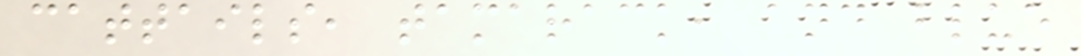cattails, tamarack, and blue
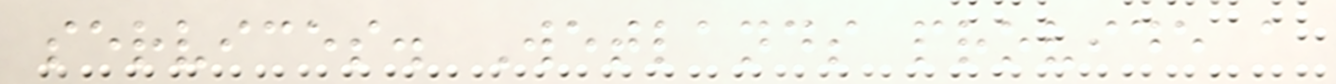services. Wetlands provide a
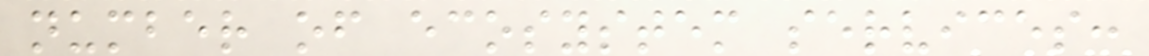number of ecosystem services:
